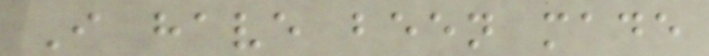I have been made
